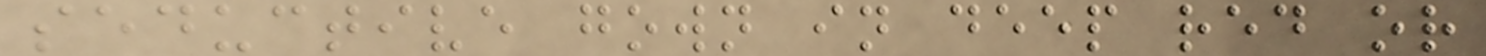seductive gown in deep red or
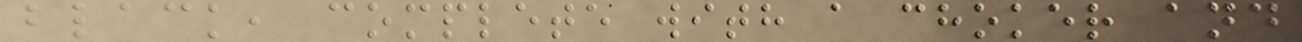black, complete with a choker and
